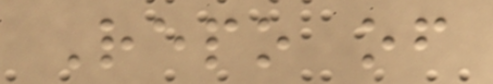Repo of
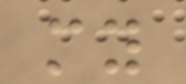my
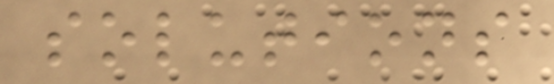solutions
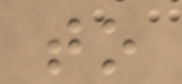to
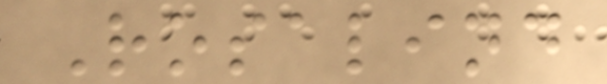Rosalind
